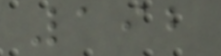192
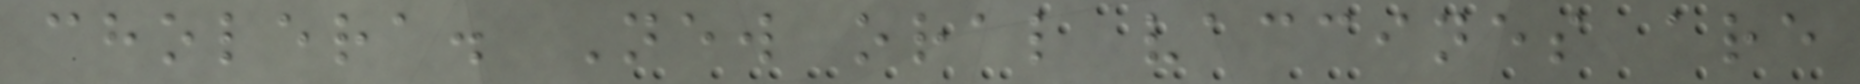cholera. New oral vaccines are
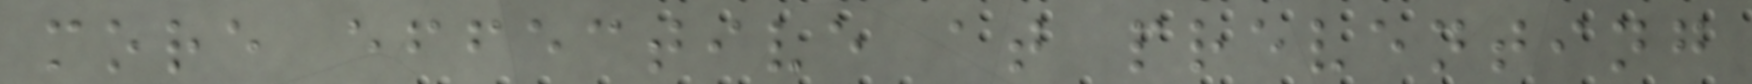more effective at preventing
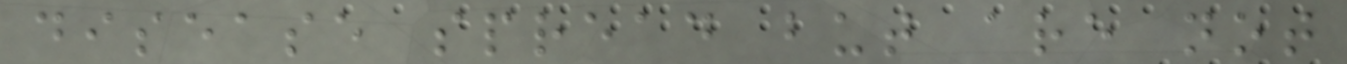disease spread but are not
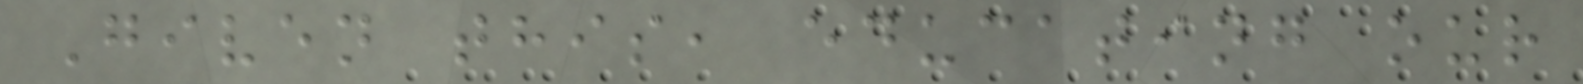Given this, educating our
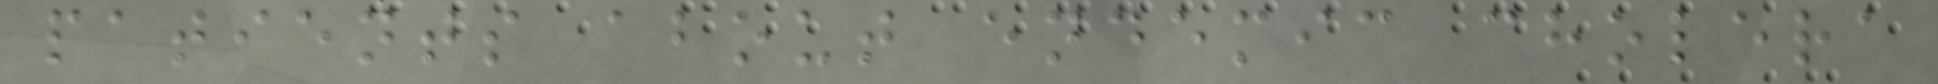patients about endemic cholera
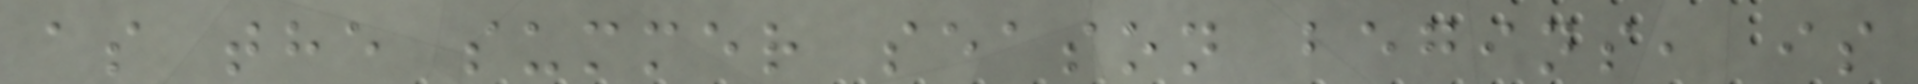as the summer season begins, is
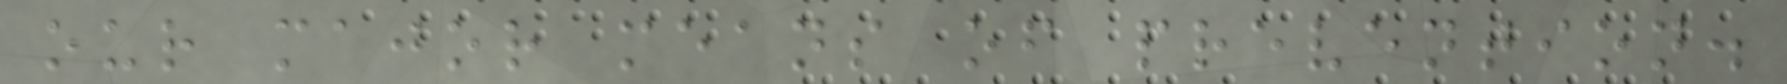our major means of prevention.
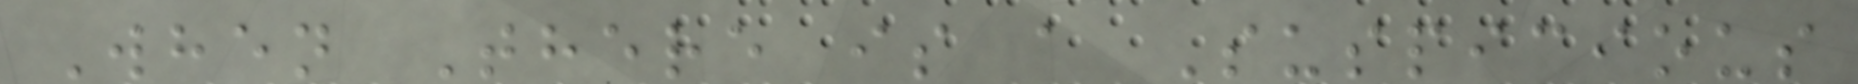When There is a Suspicious
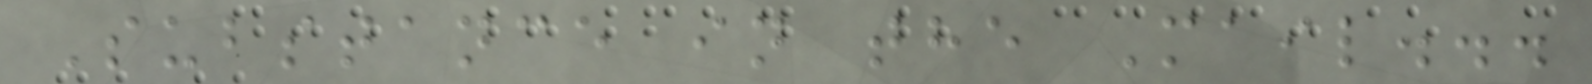Substance in the Mail...
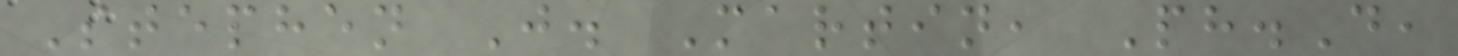Stephen J. Martin, Ph.D,
